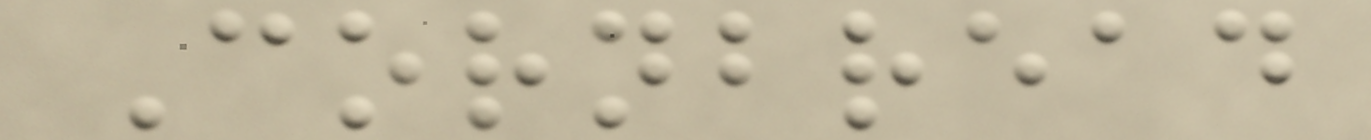Cornbread
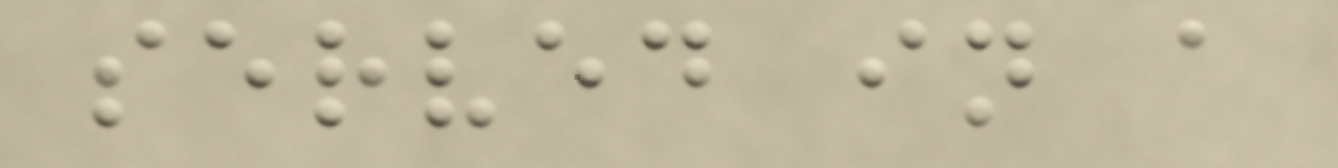served in a
